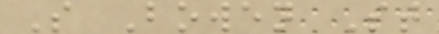S Bowen St
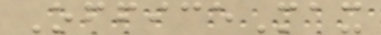OfficeMax
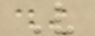V
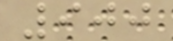900
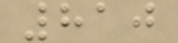810
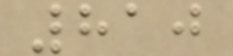810
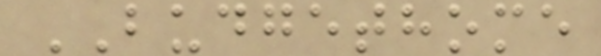BUDGETHOME
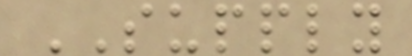SUPPLY
